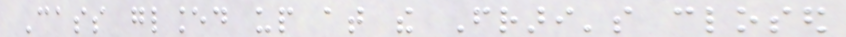Cass glanced up at the Frari's closed
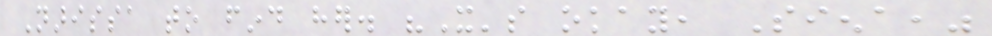Narissa to find her. "It's okay, Siena,"
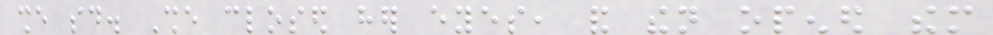she said. She closed her eyes, and then opened them
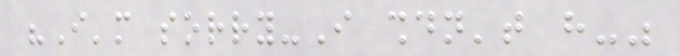"I'm sorry-I shouldn't have-"
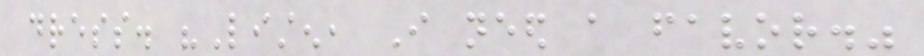dress. "Listen, I need a favor."
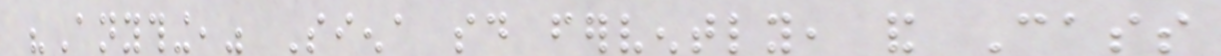"Anything," Siena said fervently, and Cass
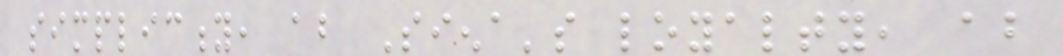simplicity, about Siena's loyalty, about
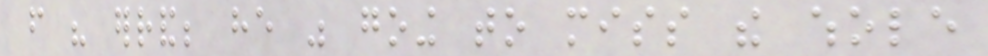from his errand; he was going to miss the whole
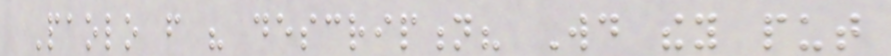Paolo from his description? Would they put
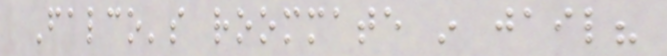Falco's roommate in jail?
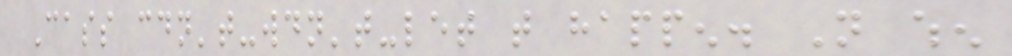Cass couldn't-wouldn't-let that happen. Not when
